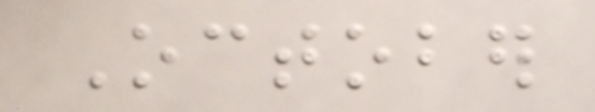October
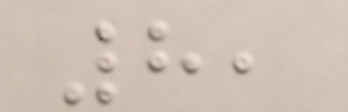8,
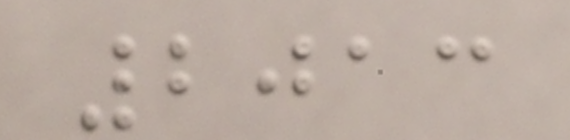2013
